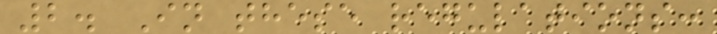2. In these regulations:
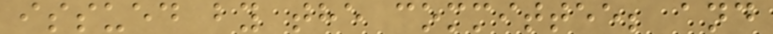issued by the committee; and
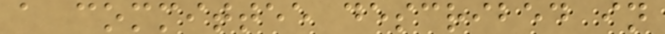a committee described in
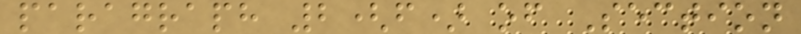paragraph 2(f) of Section
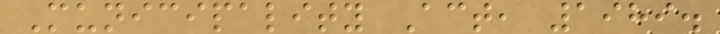Municipality Act, 1989.
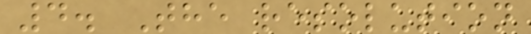4. The resolution
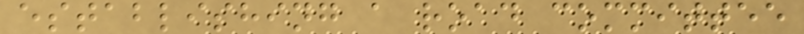establishing a road committee
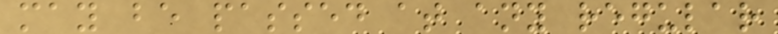may be passed at any regular
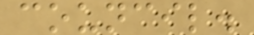council.
